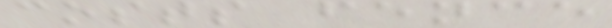costs fence
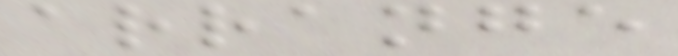arrange
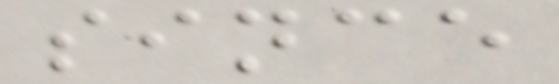since
